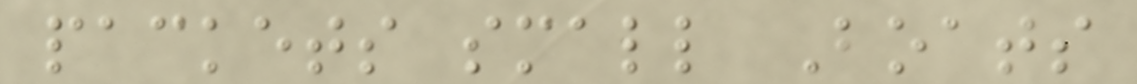packets small Boats
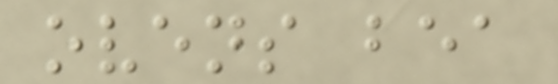ovens bea
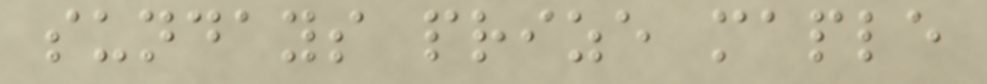sundays prize maple
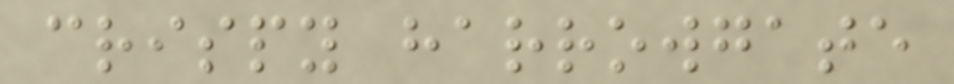crispy harrowgate
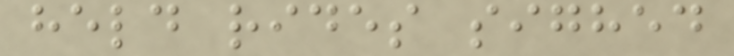held rides sighed
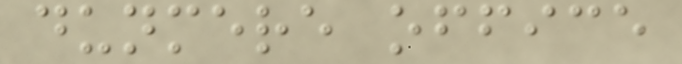dunmere office
